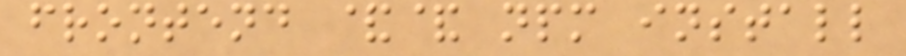frontend && npm install
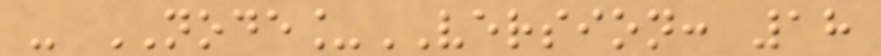- NODE_VERSION: 18
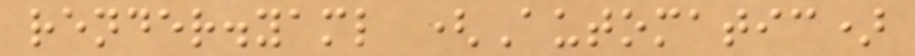render.yaml (Automatic)
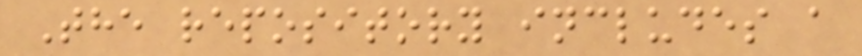The repository includes a
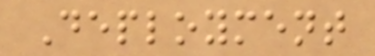Deployment
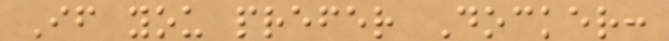If you prefer Docker:
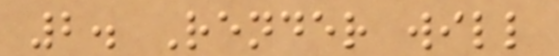2. Render will
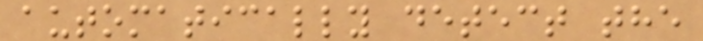automatically detect the
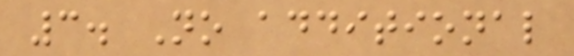3. No additional
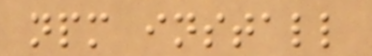npm install
